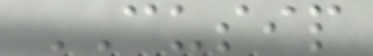CUSIP
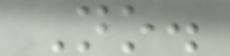No.
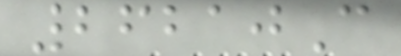26210C
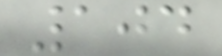104
